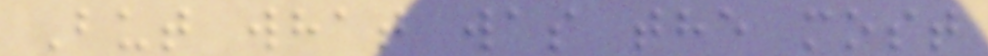But what was the most
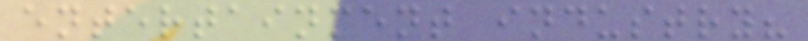entertainment industry?
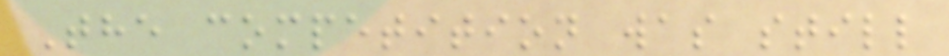The competition was still
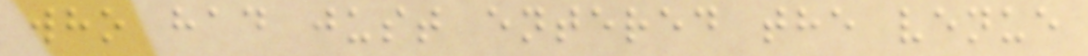who had just entered the venue
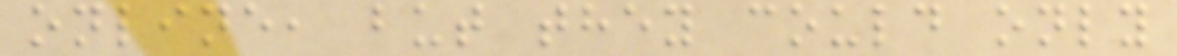online, but they could only
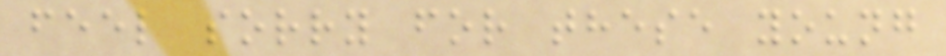feel sorry for these young
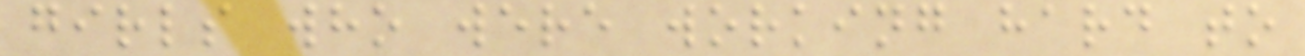girls who were working hard to
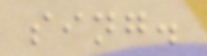sing.
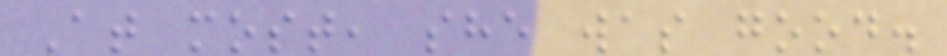At most, she was good.
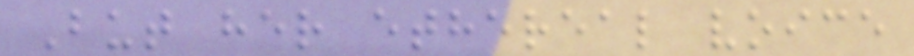But her ethereal voice
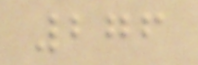276
